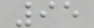95
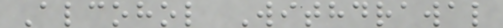Alcohol Withdrawal
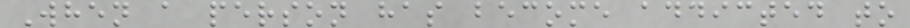When a person has become addicted to
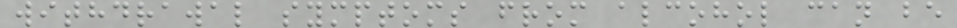withdrawal symptoms from alcohol can be
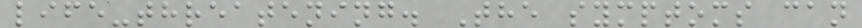life-threatening. The symptoms can
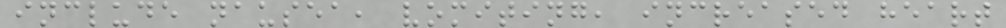include nausea, vomiting, increased heart
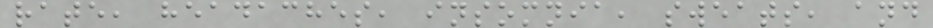rate, headaches, insomnia, sweats, and
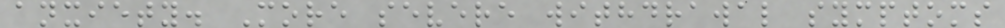anxiety. More severe withdrawal symptoms
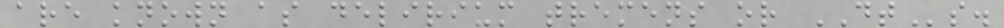are known as delirium tremens or DTs.
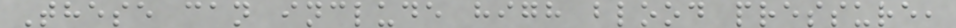These can include high blood pressure,
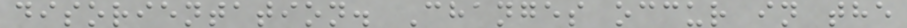disorientation. Changes occur in the
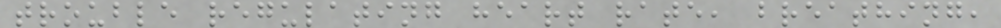trouble regulating heart rate, breathing,
